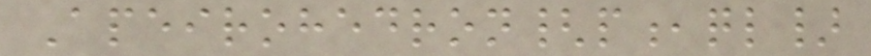Apeirohedron{p,ql}
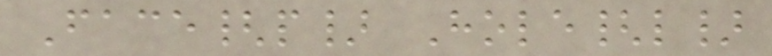Face{p} Hole{l}
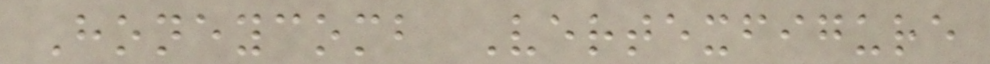Honeycomb Vertexfigure
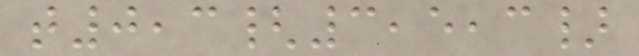t0,3{3,5,3}
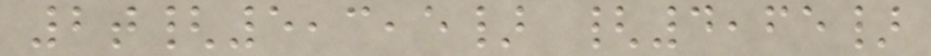2t{5,3,5} {4,65}
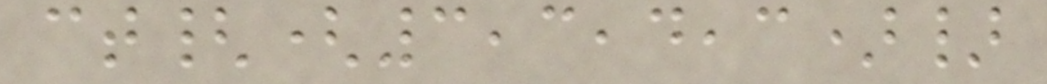ct{(3,3,4,3)}
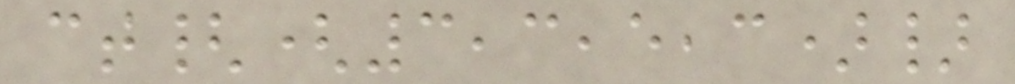ct{(3,3,5,3)}
